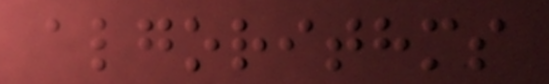algorithms
